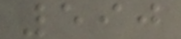590
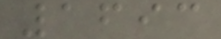1693
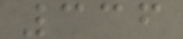336
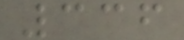336
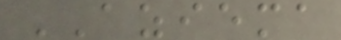AZIEMA
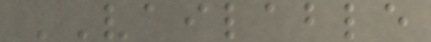VAILABLE
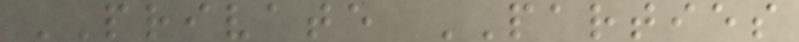PRIVATE PARTIES
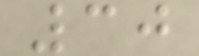30
